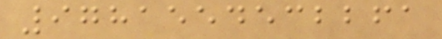9781554532261
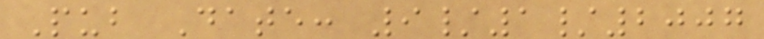Pub Date: 9/1/2007
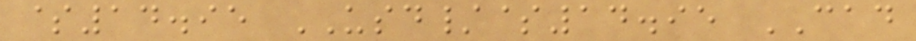$14.95 USD/$14.95 CAD
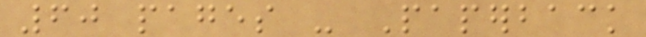60 pages - Paperback
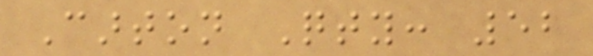Carton Qty: 52
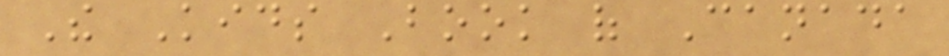The Kids Book of Canada
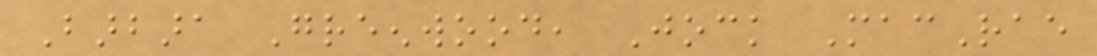Barbara Greenwood, Jock MacRae
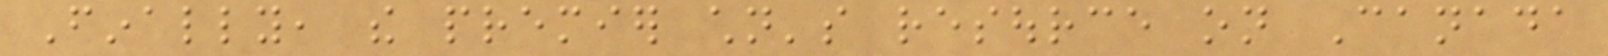Finally, the premier children's resource on Canada
